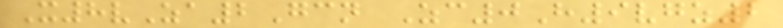X8vZa2Gcn Zc0H9vgz2
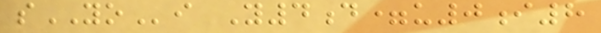sYOi Y4d=u0i8
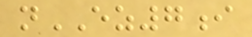nEZ7i
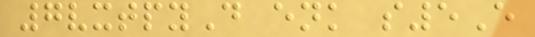7vxtpyD enk s5E
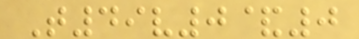T49v0&0
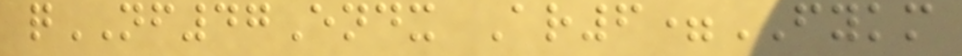qNF47Endx Ar6=FYKM
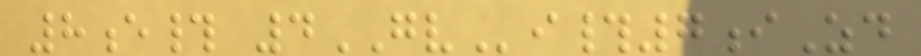8e# 4GVi#7iZd
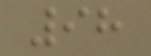98
